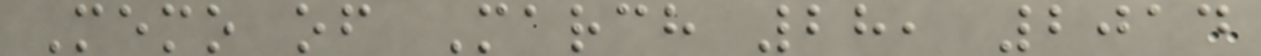Memo of March 28, 2014
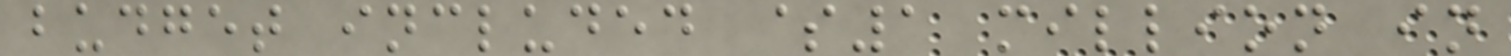budget included $1 million in
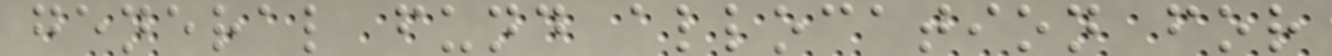general fund allocation for
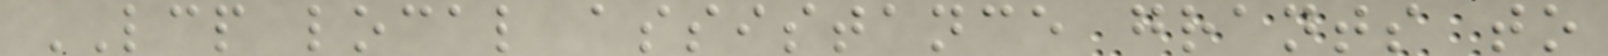LCP local assistance grants to
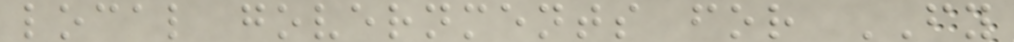local governments for FY
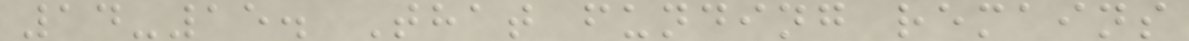14-15. That funding remains
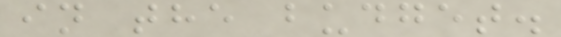in the budget.
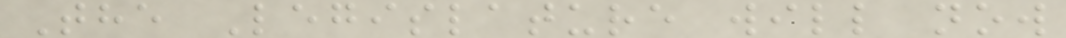The Legislature will now
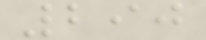290
